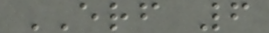ERF 6
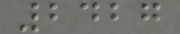2427
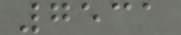7531
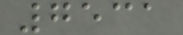7531
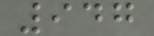947
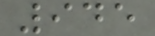945
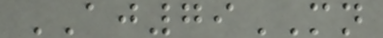AJ79MN
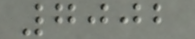7002
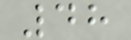48
